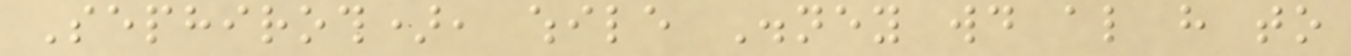Sephiroth), while Disney would also have to
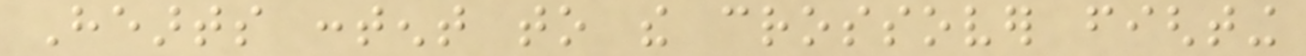Hearts content to the crossover fighting
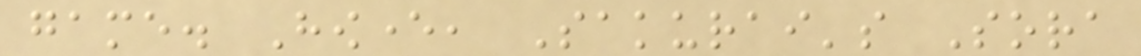game. However, Sakurai's Sora
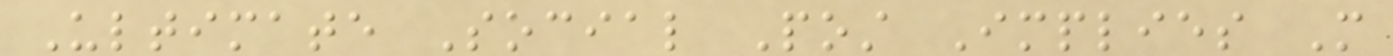Ultimate Social Post Implies More
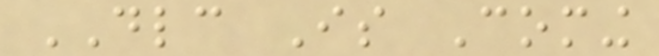DLC Is Coming
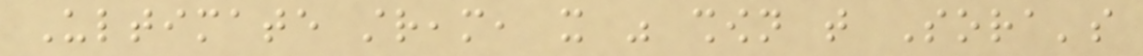Ultimate stream, it was shown that Sora's
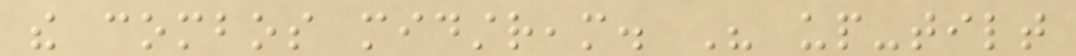the combos midstream. His up-tilt
